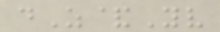dZ&Yv
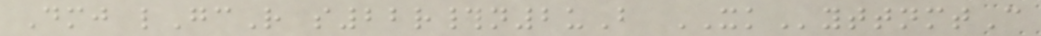Dmj lGcR s22r#n2uB XKyttnmtC
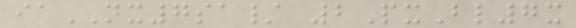iaNX7sa/ 2PxBl7x
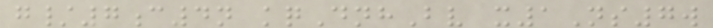g/7c4n kqDnhBv x1Ns7w
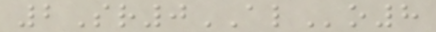2Sr0ALo8
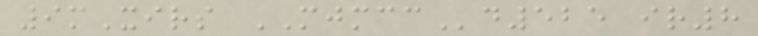9mXirs MJMCCd525 ir8
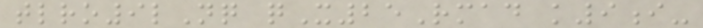tlro9lNq qX25Rmad k9i-
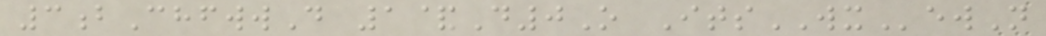3bChfwwD 1&D0O ItsWXewN
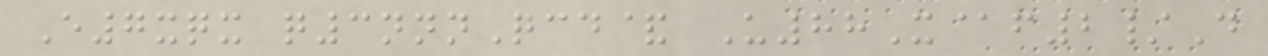E7xqx q3nnnQcd& U88X@f2/D
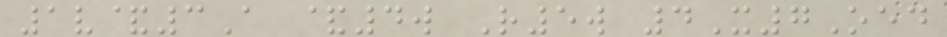1v&3A &4w R5w 4X7Oed
